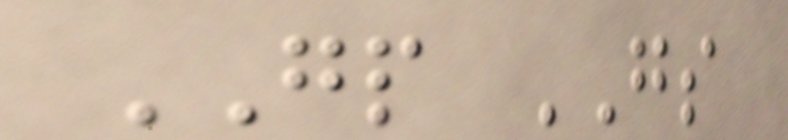GP GS
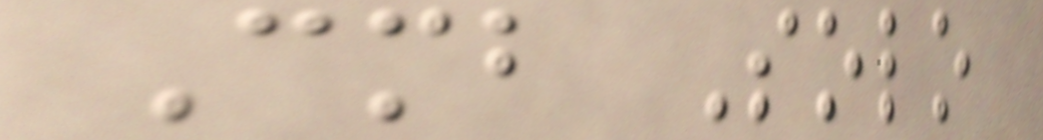Cmb Solo
